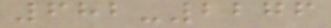682-2276
